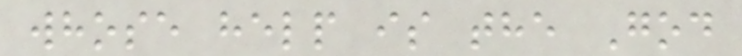whose help is the God
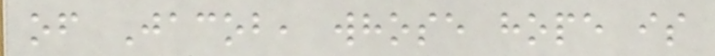of Jacob, whose hope is
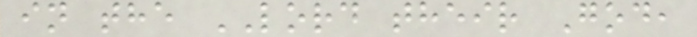in the LORD their God,
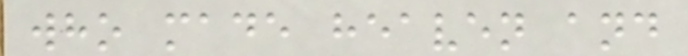who made heaven and
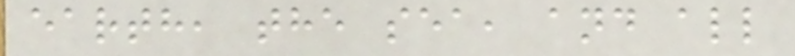earth, the sea, and all
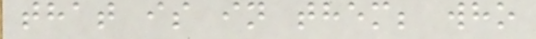that is in them; who
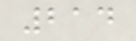214
